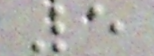5
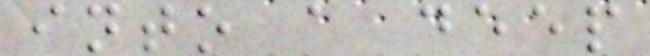into a deep
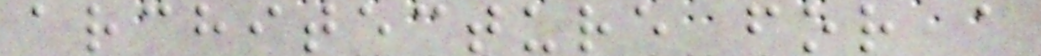architecture for a
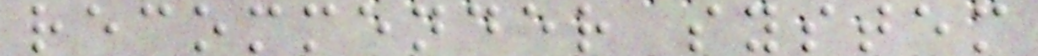recommender system
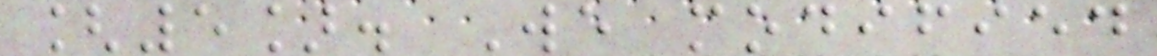[5]. We modified
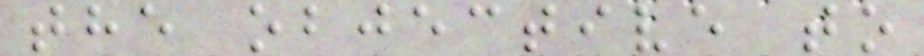the objective to
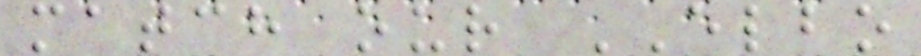match our ELBO
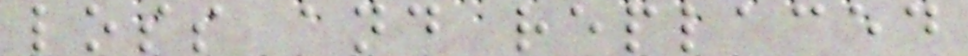loss and replaced
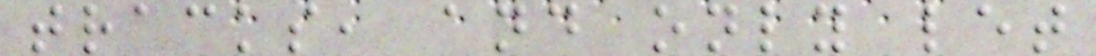tracks, and only let
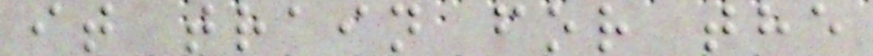it train for the
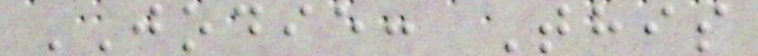JODIE: This
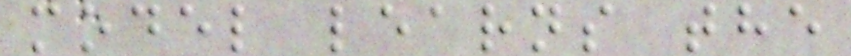model learns the
